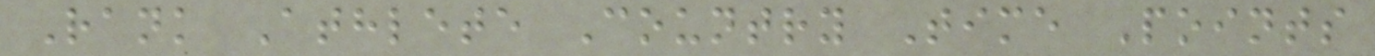Rank Athlete Country Time Points
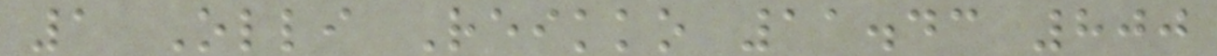1 Olli Reikko 11.43 800
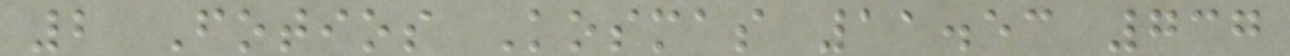2 Fotios Kosmas 11.53 737
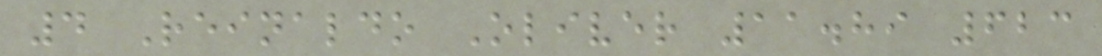4 Reinaldo Oliver 11.89 623
